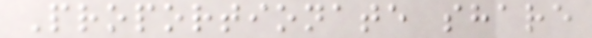Proportionate share
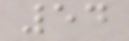54
